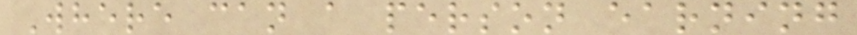Where can a person earning
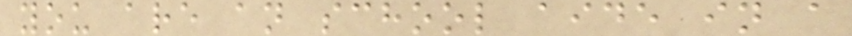you are an school aide in a
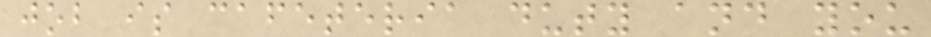job is cafeteria duty and you
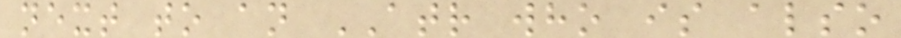next to an ATR who is also
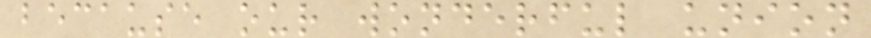because our wonderful union
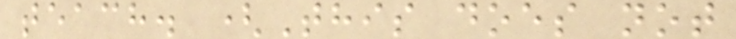teach. (This does not
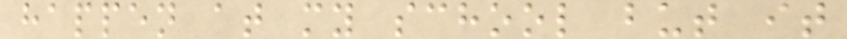happen at my school but it
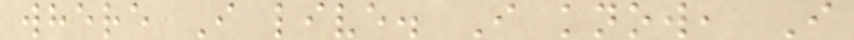where I live. I know, I
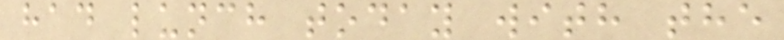had lunch today with the
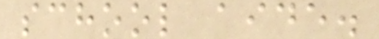school aide.
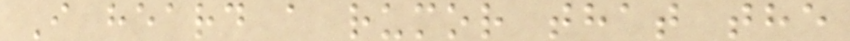I heard a rumor that the
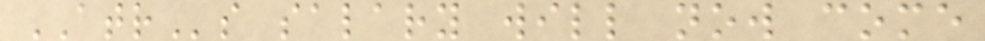ATRs salary will now come
